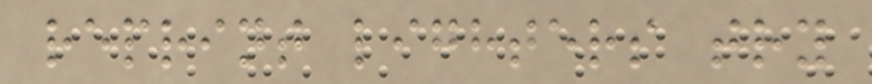reprint lighters try
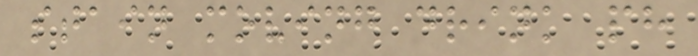stain moving drink ph
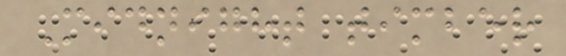Midnight timber
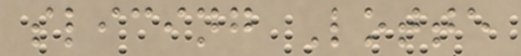slicing Lotte
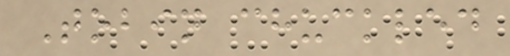Tobin chuckled
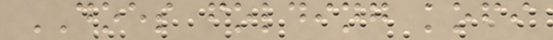DOES folding kofi
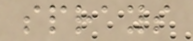sprays
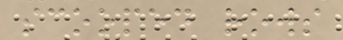scooped rows
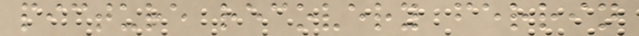picture recovery ferrin
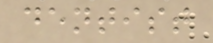dentist
